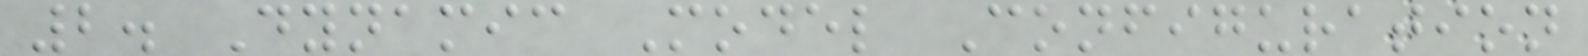2. Dynamic Model Configuration
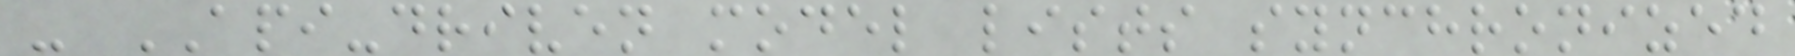- API-driven model lists synchronized
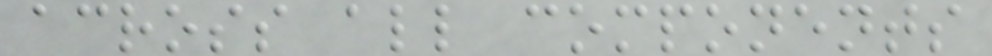across all components
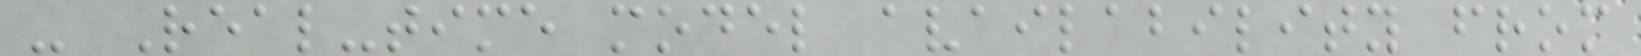- Real-time model availability from
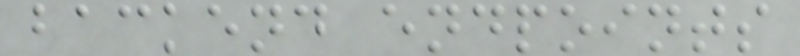backend endpoints
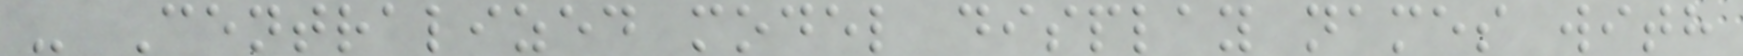- Centralized model display names with
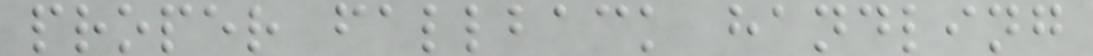proper fallback handling
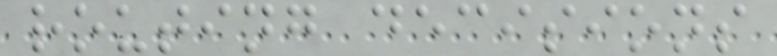routing decisions
